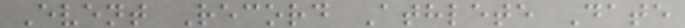Event Record Athlete Date
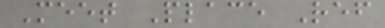Meet Place Ref
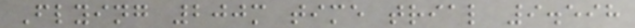Flying 200m time trial 9.598
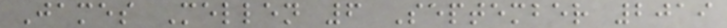James Mellen 6 September 2019
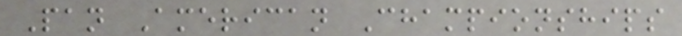Pan American Championships
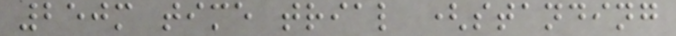250m time trial (standing
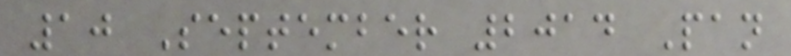10 September 2014 Pan
